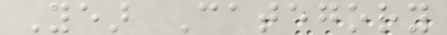Year Category
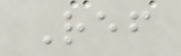Ref
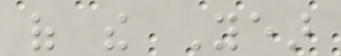of the Year
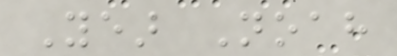Year Noah
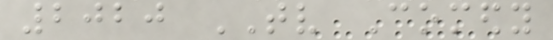2020 TV Comedy
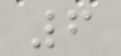6
